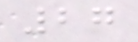27
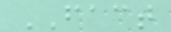FACT
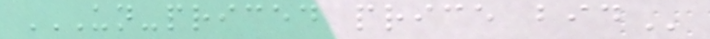UN-PRICED PRICE BID
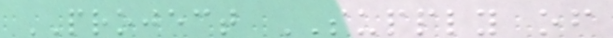PROJECT SUPPLY of
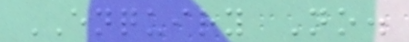ENQUIRY No.
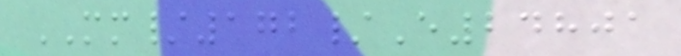MM/172/E24801
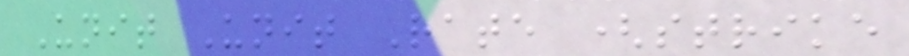Unit Unit Rate (strike
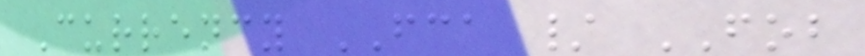Currency FCA / FOB
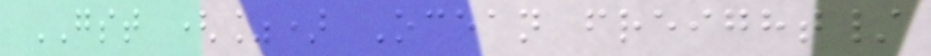GST (%) Ocean freight/
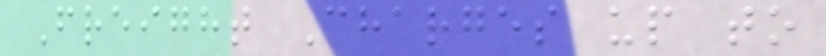Freight Charges up to
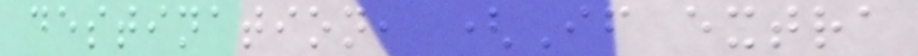destination, (If extra
